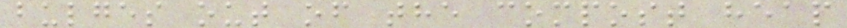bulges out of the compost heap
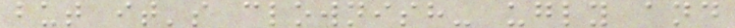but it's clownish- ugly and
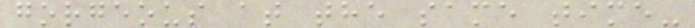gorgeous at the same time-
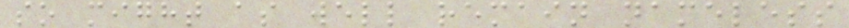so might as well remain nameless
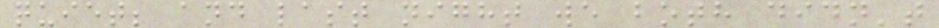quiet; and last night we both didn't
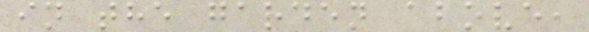in the garden above,
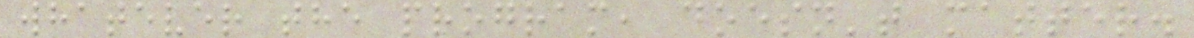whatever the program, doesn't matter.
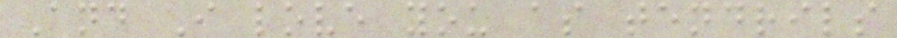And I love you as tendrils
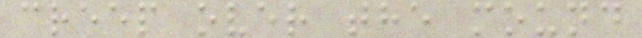creep over the mound
